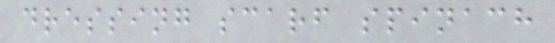dressing scarf spinach
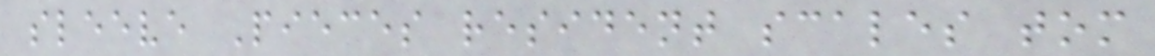sleeve Pieces resident scales tom
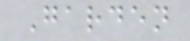Garden
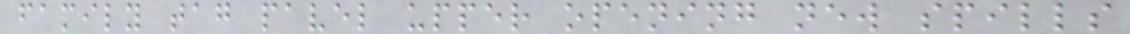family tag pavel upper opening new spills
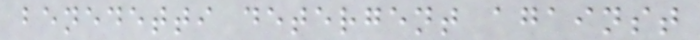benedetti detergent against
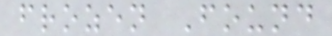frozen Found
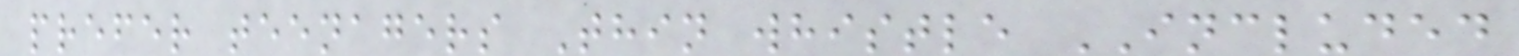prefer teenagers Thin whistle INCLUDED
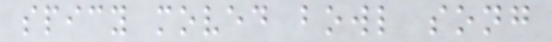spicy moved bowl song
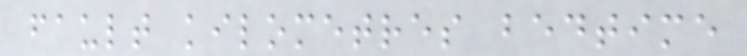fault kilometres bedtime
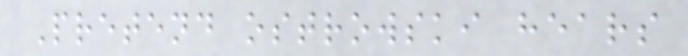Pretend ostrowski hears
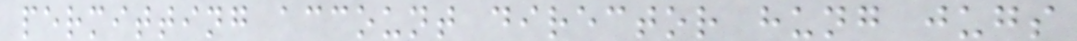permitting account director hung jugs
